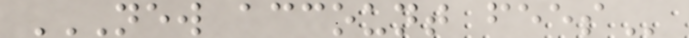NEW ACCOUNT FEES
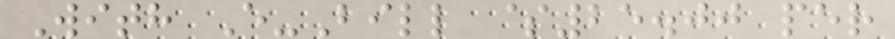With E-Bill $25.00 per
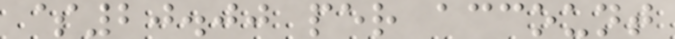$20.00 per account
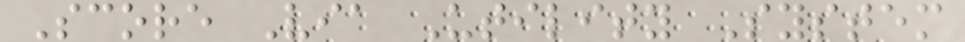Score Via Utility System
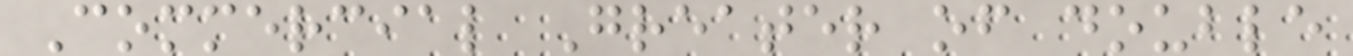Commercial Greater of double
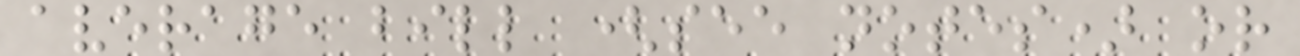average bill (see notes) or
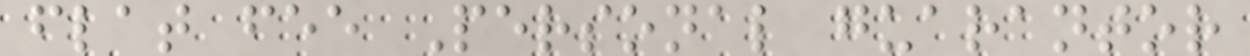flat fee Personal guarantor
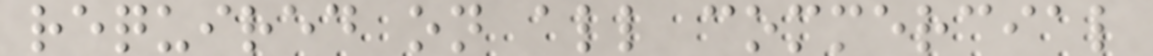required on all commercial
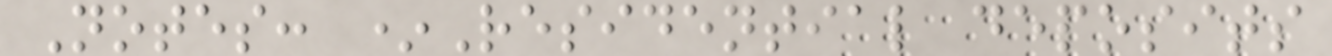Notes: *Residential deposits
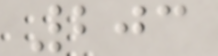203
